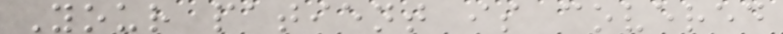Your patient is covered
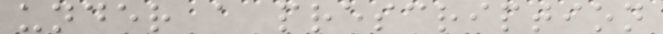under a prescription
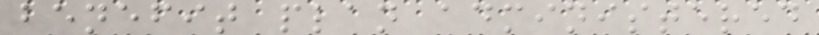benefit plan administered
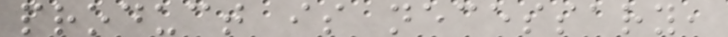product is necessary,
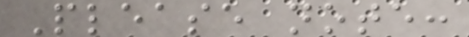Please note:
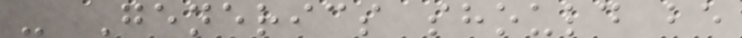- Generics should be
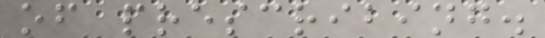of prescribing.
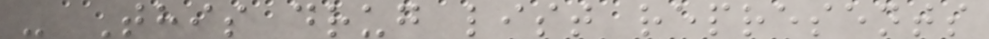- This drug list represents
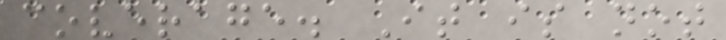coverage. It is not
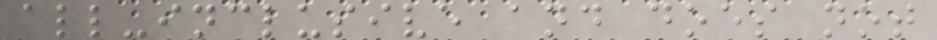all-inclusive and does not
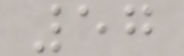57
